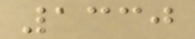1330
